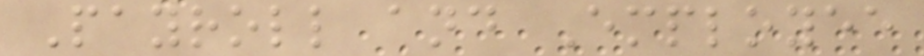Payroll and Employee
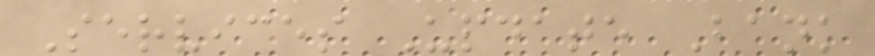Services Update Bank
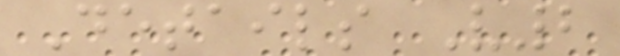Details V2
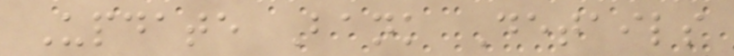Update Bank Details
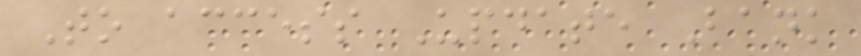To access Update Bank
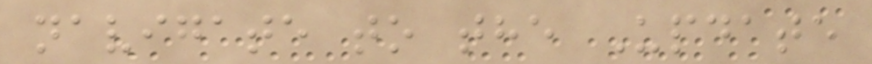navigate to the Update
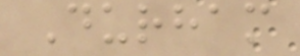Durham
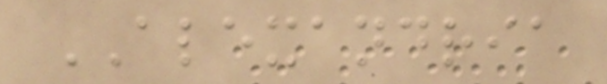ALEXANDRIA
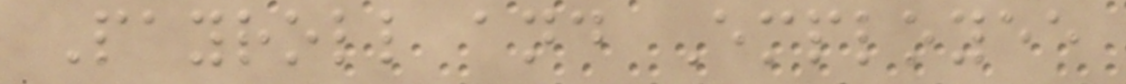Payroll and Employee
